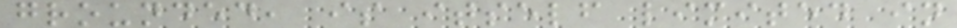grounded, is itself limited in
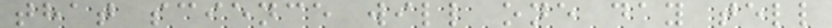that science will one day tell
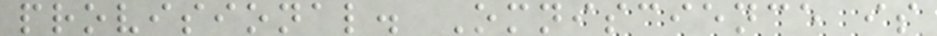provisional. Omniscience is
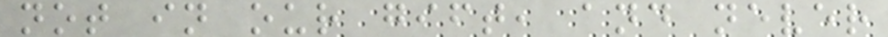not in our gift, and never
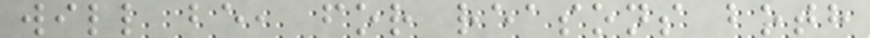will be, for reasons both
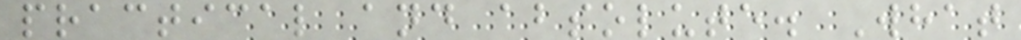practical and absolute. What
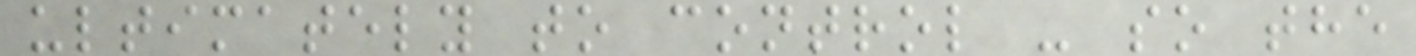ultimately to control - so the
